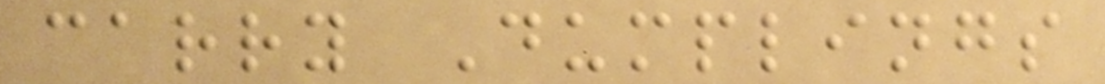carry Dumplings
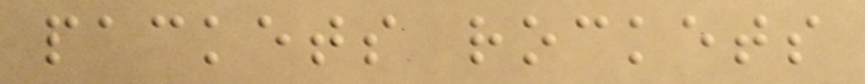packets rockets
